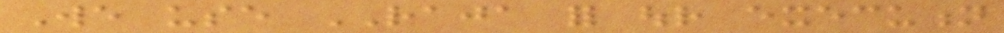We use RAJA for our execution
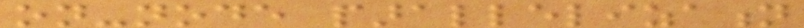on-node parallelization
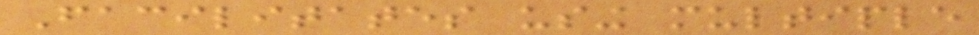Facilitates using multiple
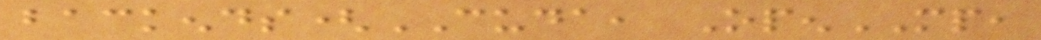backends(CUDA, OpenMP,
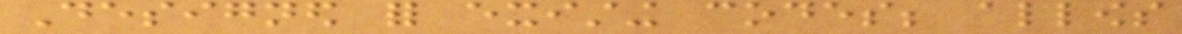Designed for existing codes; allows
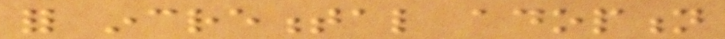for incremental adoption
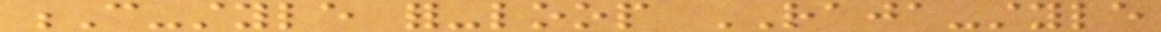C-style for-loop RAJA-style
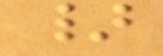}
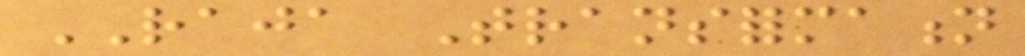RAJA Transformation
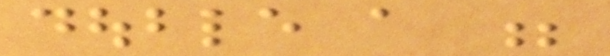double a ;
